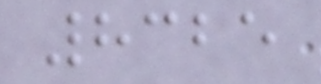8325
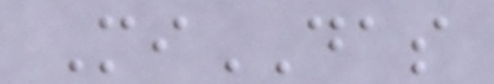MiDAS
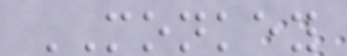MONKEY
